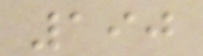190
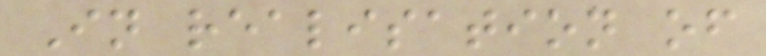In realisation of
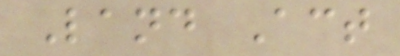Land Act
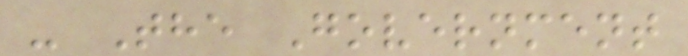- The Government
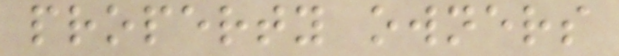property owners
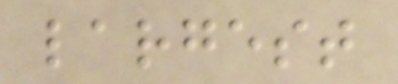largest
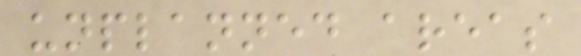unplanned areas
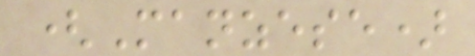(Manzese)
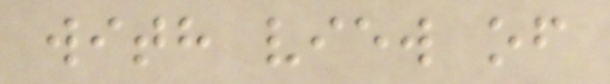with view of
